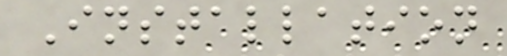Installation
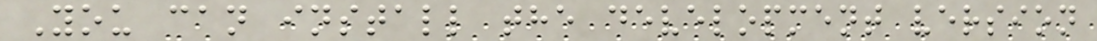You can install the development version
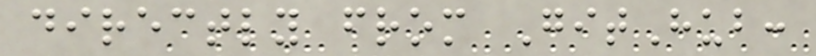directly from GitHub:
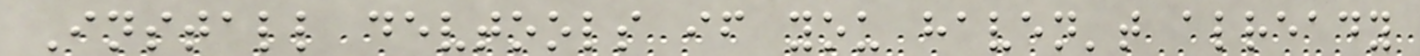Install devtools if you haven't already
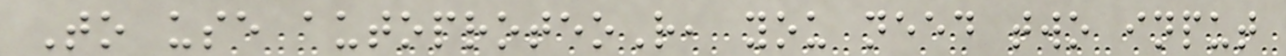To use autoproteoR, you need two input
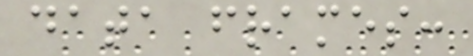data frames:
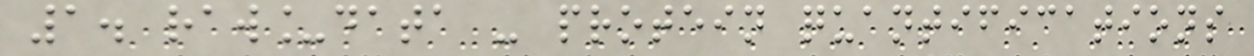1. raw_data - protein quantifications
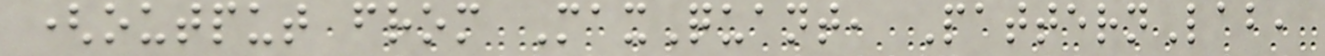(output from MaxQuant, PatternLab,
